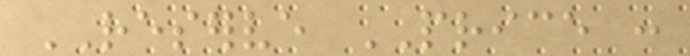RESERVE PRICE :
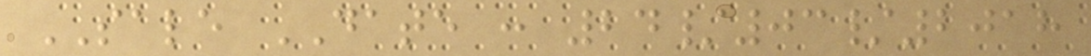SALE DATE : 24/03/2018
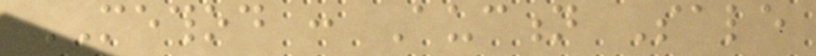METHOD : Auction Sale
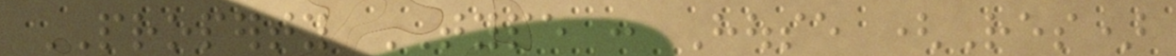PROPERTY TYPE : House (Res)
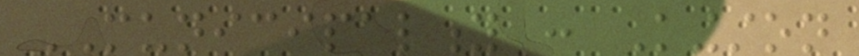MUNICIPALITY : Kingston
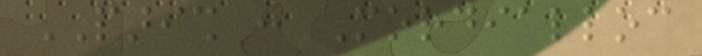PARISH : Mordialloc
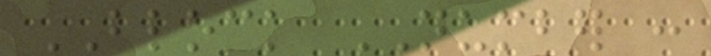BLOCK NUMBER :
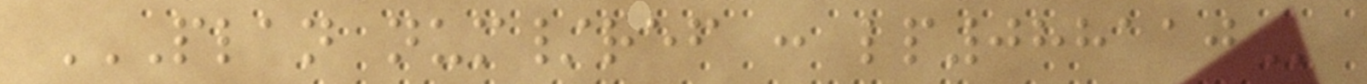PLAN NUM/REF : LP088110
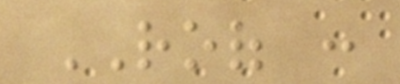ROOF :
